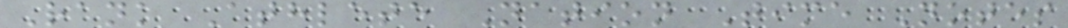Rank Athlete Nation Time Notes
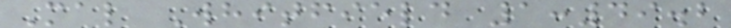Mal Whitfield 1:49.2
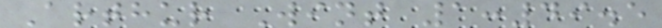Arthur Wint 1:49.5
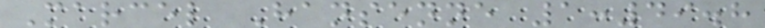Marcel Hansenne 1:49.8
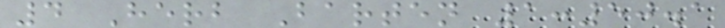4 Herb Barten 1:50.1
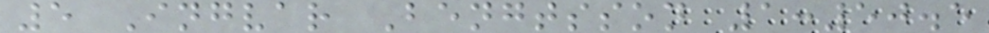5 Ingvar Bengtsson 1:50.5
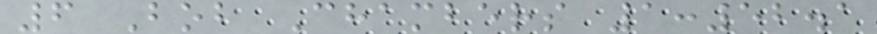6 Bob Chambers 1:52.1
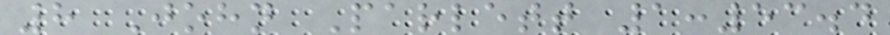8 John Parlett 1:53.4
